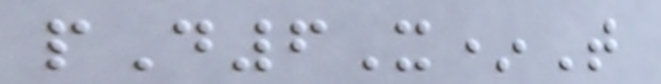pD6X*T
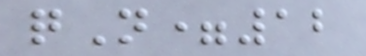qN=12
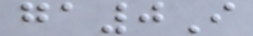ga0I
